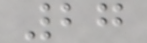27
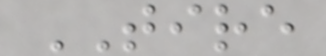TIRE
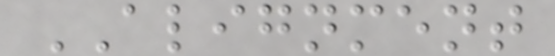ALIGNMENT
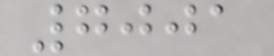7001
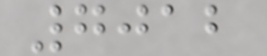7012
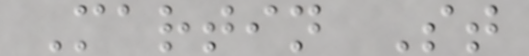Martin St
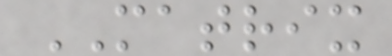MATRIX
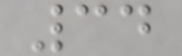34
